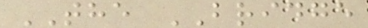THE BRIDGE
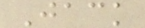Jack
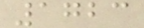1723
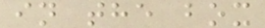in the box
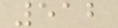512
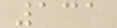131
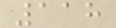118
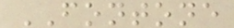FONTONE
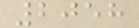2058
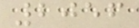2056
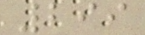299
